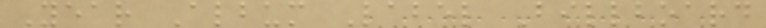Year Album Label Billboard
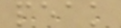peak
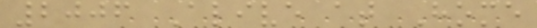2006 Alive at Home
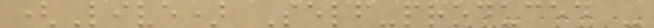(Live) Self-produced -
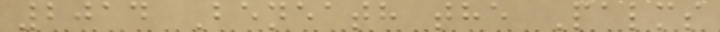2014 Beneath the Palms
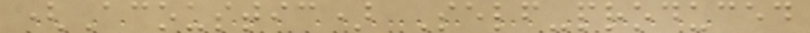(Acoustic) Self-produced
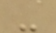-
